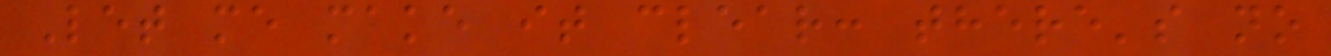Let me make it clear: there's no
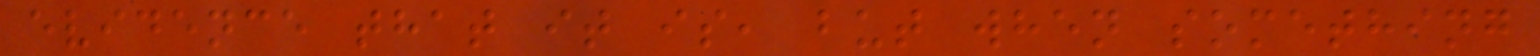evidence that it is, but when something
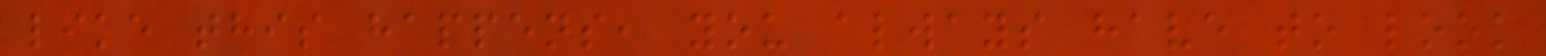like this happens, you always have to look
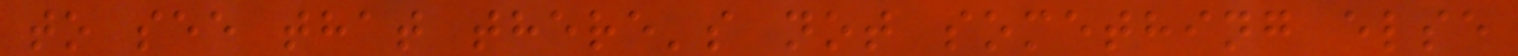to see that there's not something else
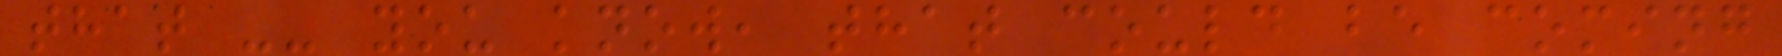that -- you know, that could be coming
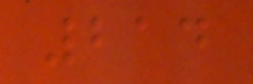214
